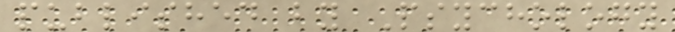published by Psychology
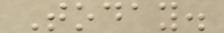Today.
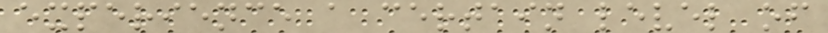experience a certain level of
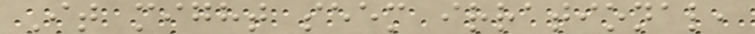It might seem irrational,
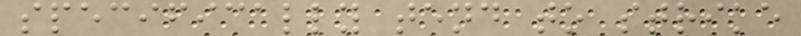specifically tend to strike
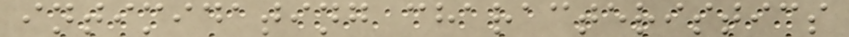intimidating characteristics
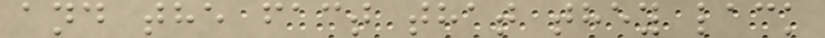and the fact that they lack
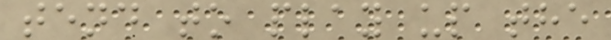tend to play up the
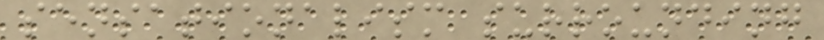sensationalism surrounding
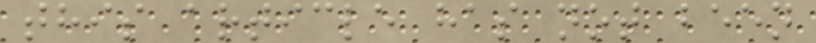this article has not been
